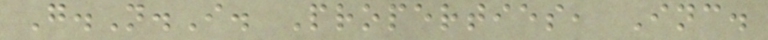G.N.I. Properties, Inc.
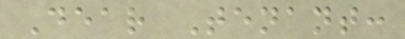Dear Tenant:
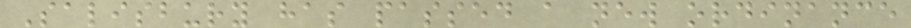Salisbury has passed a new ordinance
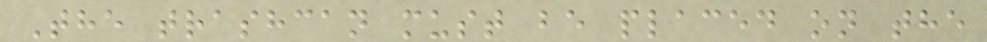The trashcan must be placed on the
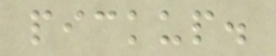pickup.
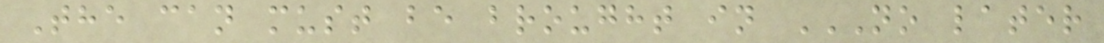The can must be brought in NO LATER
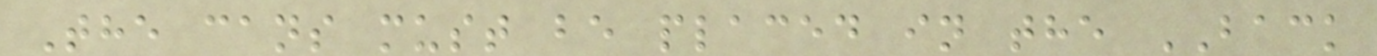The cans must be placed in the BACK
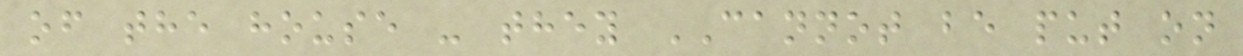of the house - they CANNOT be put on
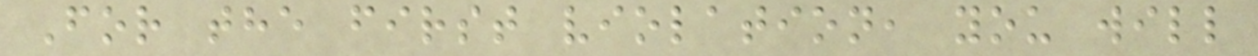For the first violation, you will
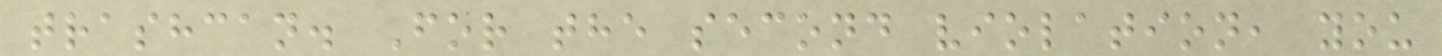trashcan. For the second violation, you
